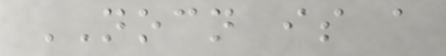NOCN is a
